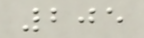205
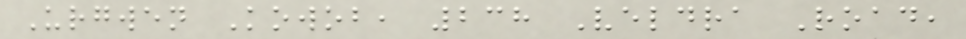Urgwen Kowob, 238 Veldra Road,
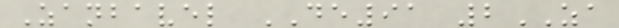Zanbavel DE91 2ZA
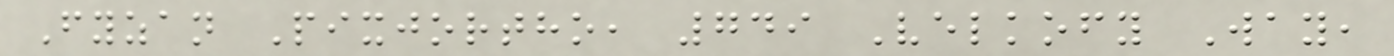Fyzan Pixjortho, 749 Velkofy Way,
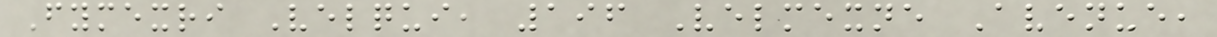Fymexri Velqui, 196 Velmexne Avenue,
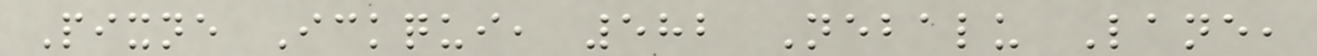Pixne Ickqui, 582 Nebalu Lane,
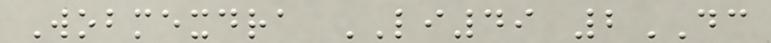Wobmexdra LI49 2DC
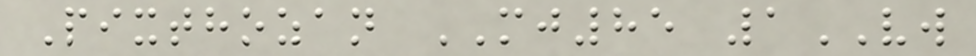Pixthozan MJ85 1VW
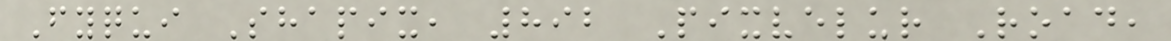Fyqui Shapix, 892 Pixvelur Road,
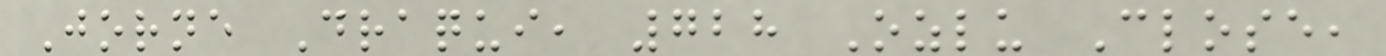Jorne Draqui, 728 Ozlu Close,
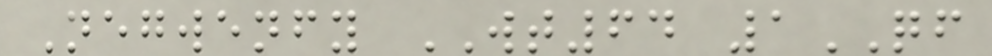Negwenfy WT64 1QF
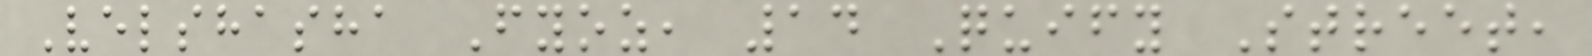Velshasha Fyoz, 14 Quify Street,
